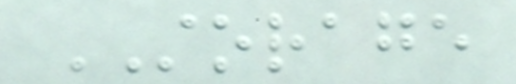STORAGE
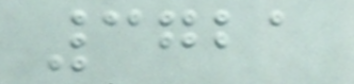3721
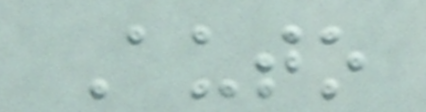Auto
